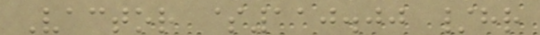Vactor $110.00 /hr
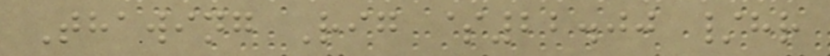Thawing Rig $22.00 /hr
